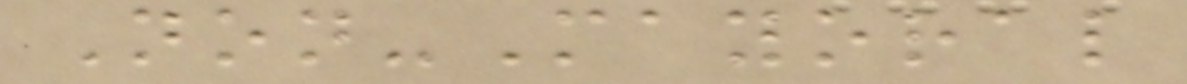Non-Mayoral
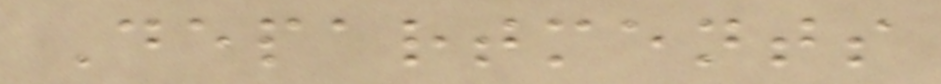Departments
